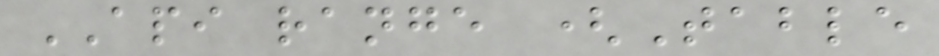API range (Table
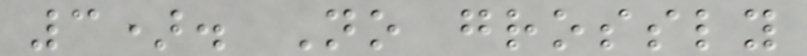3). No grossly
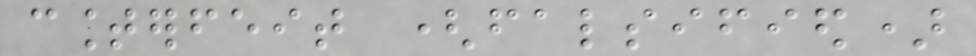counterfeit (falsified)
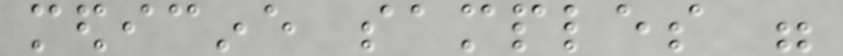medicine samples were
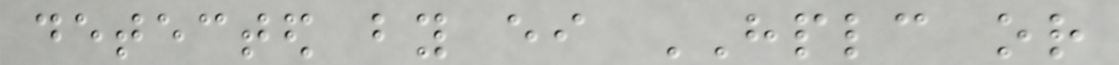detected by either HPLC or
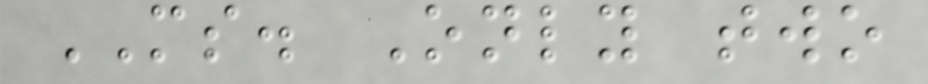MS. Only two
